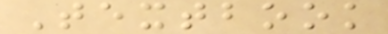Textbook
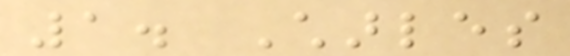1. Charles
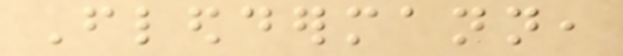Fleddermann,
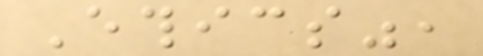Ethics",
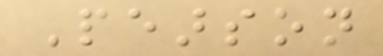Pearson
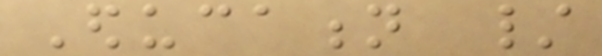Education /
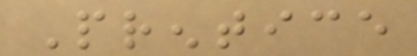Prentice
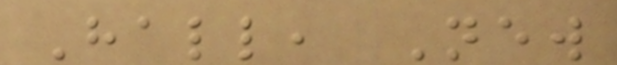Hall, New
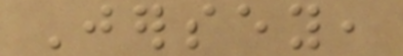Jersey,
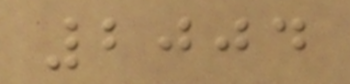2004
